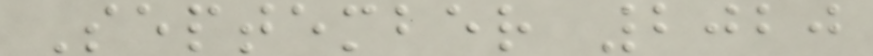September 2020
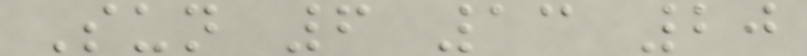Sun 6 13 20
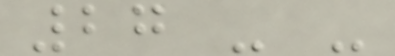27 - -
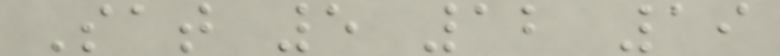Sat 5 12 19
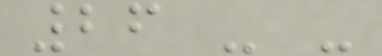26 - -
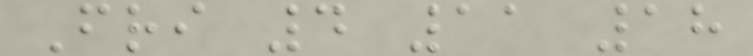Fri 4 11 18
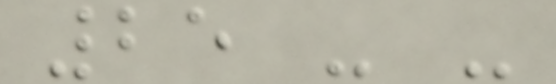25 - -
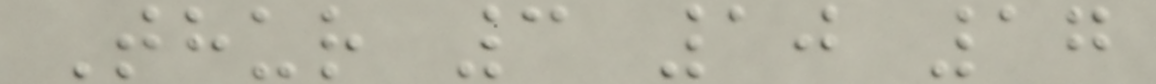Thur 3 10 17
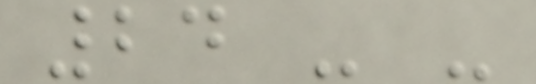24 - -
